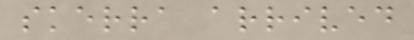skerra arrived
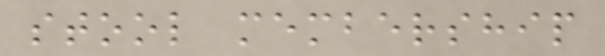stool membership
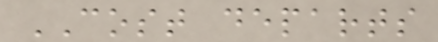COST departs
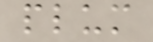plum
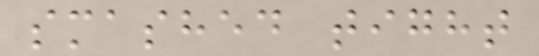smashed tight
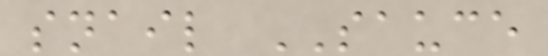snail SAUCE
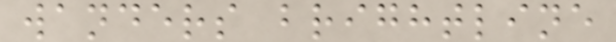wanders brightline
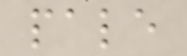pale
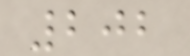202
